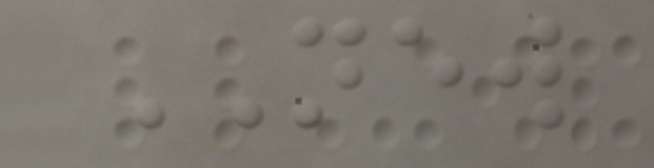NEW
